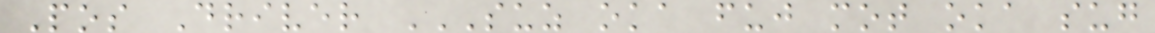Pos Driver SUZ OKA FUJ MOT OKA SUG
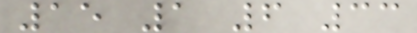15 1 6 33
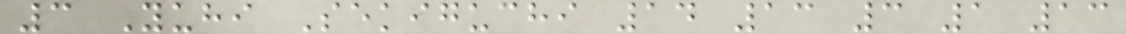3 Yuhi Sekiguchi 14 13 3 1 13
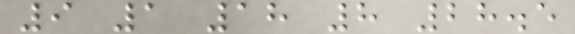9 1 18 8 28.5
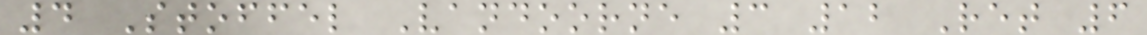4 Stoffel Vandoorne 3 12 Ret 6
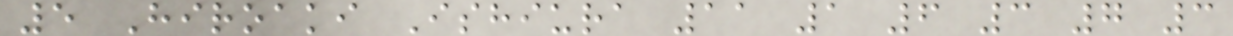5 Hiroaki Ishiura 11 1 6 3 7 3
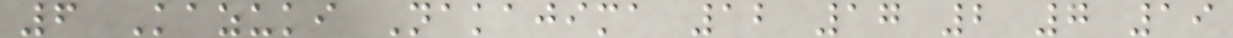6 Kazuki Nakajima 12 17 2 7 19
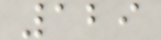129
